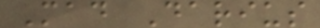Mad Darius
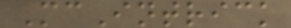McIntrick
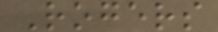Rogers
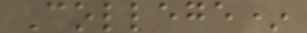College*
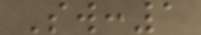Sw:1
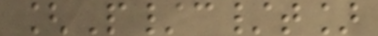[P/c/t]
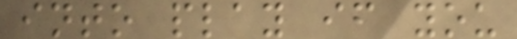into play if you
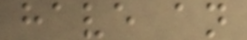have an
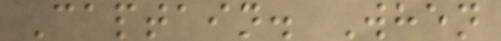Captain. When
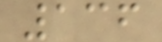136
